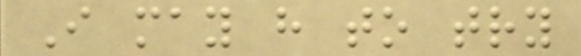I may have to try
